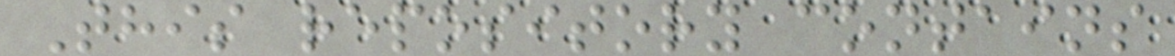This repository contains
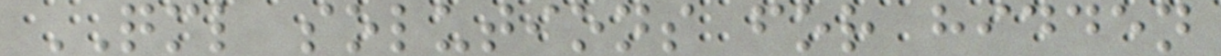QML solutions for hidden
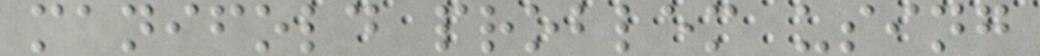manifold problem using
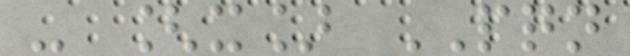- [x] PQN
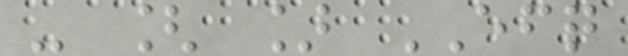- [ ] EFQ
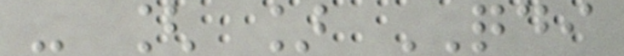- [ ] QDI
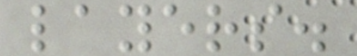layers.
